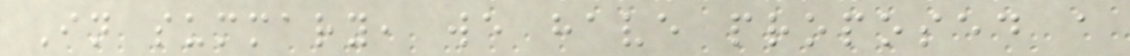In summary, we have proposed a
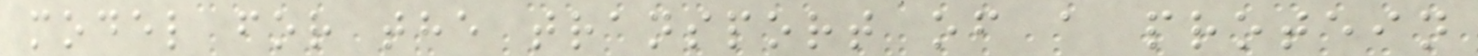model for the transport of a protein
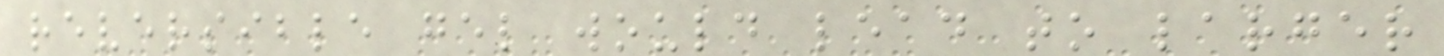reversible gel would lead to larger
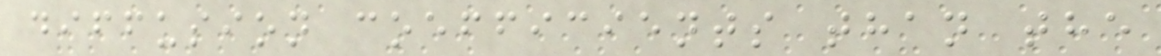diffusion coefficients than the
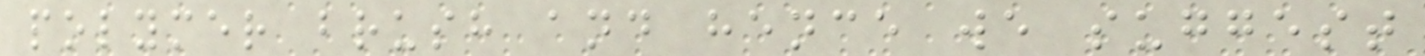polymer brush and hence we suggest
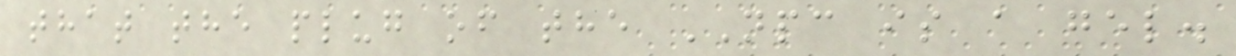that the plug of the NPC is a gel.
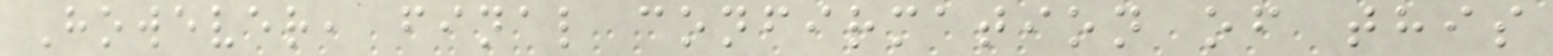However, final confirmation of this
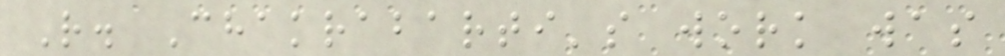R. Chakrabarti's work was
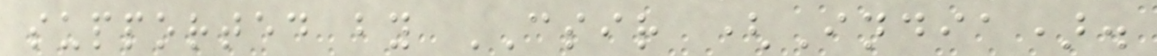supported by CSIR (India).
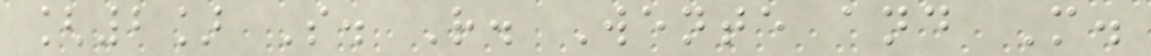[2] S. R. Wente and M.
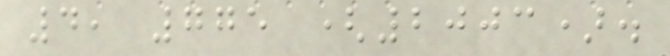4, 775 (2003).
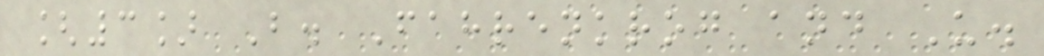[3] B. Fahrenkrog and U.
